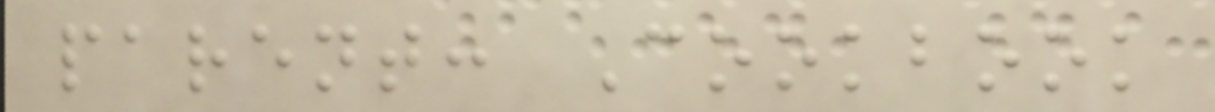parent: Cookbook
